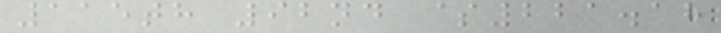115th 92nd $221.18
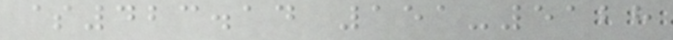$423.14 151-5128
